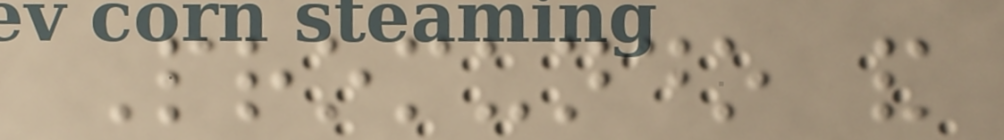Promundo and
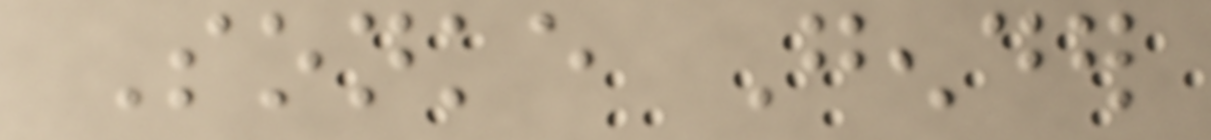Sonke Gender
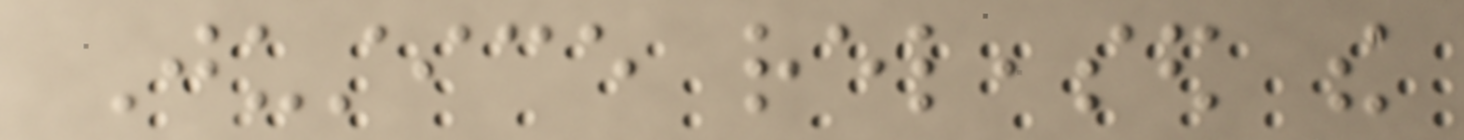Justice released the
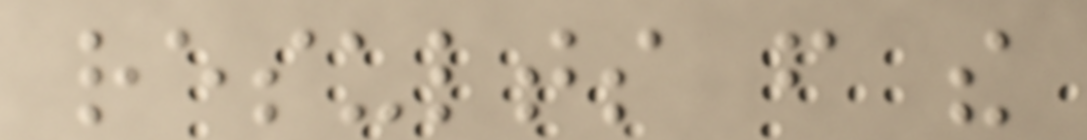results from the
